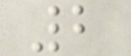2
